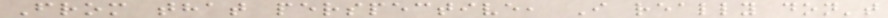From that perspective, I really don't
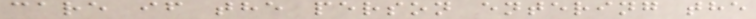care if the person entering the
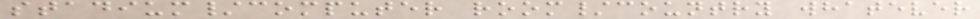stadium/computer room/country whatever
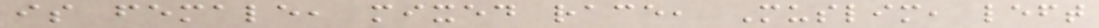is female, mixed race, Muslim, left
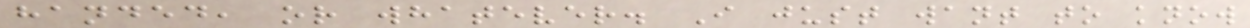handed, or whatever. I just want to know
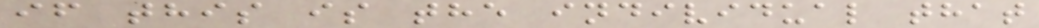if this is the individual that
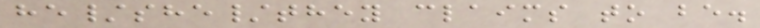he/she/they claims to be.
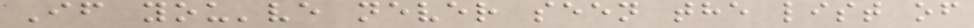If you've never seen the list of
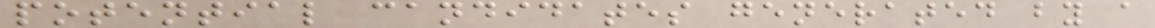potential candidates generated by a
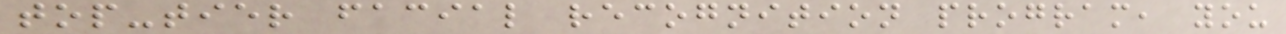top-tier facial recognition program, you
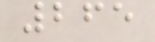265
